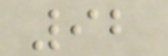92
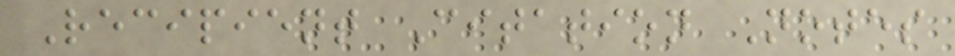Recipient Citation Notes
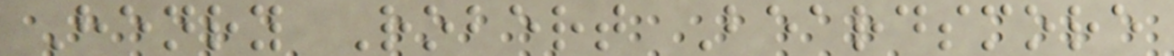Henry Robert Beardsmore
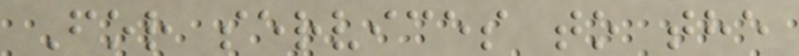For services to the
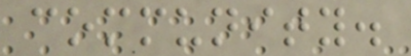community.
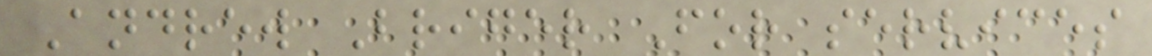Andrew Briger For services
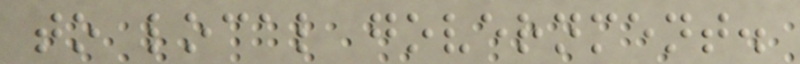to local government.
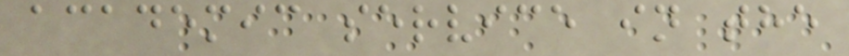academic service in the
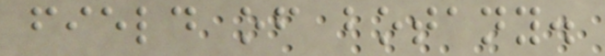field of botany.
